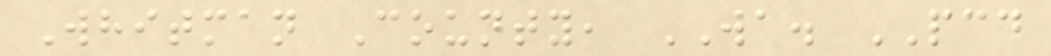Whitman County, WA. PCD
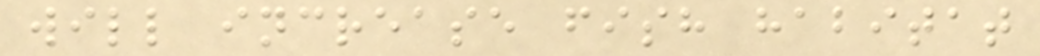will increase fish habitat
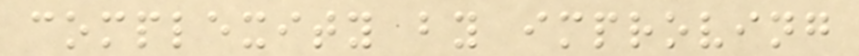complexity by improving
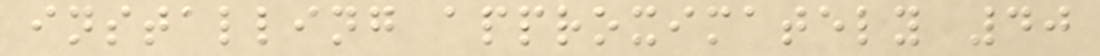installing approximately 40
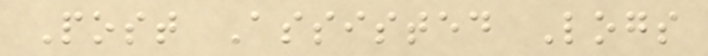Post Assisted Logs
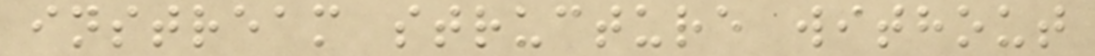instream structure without
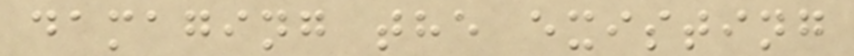damaging the existing
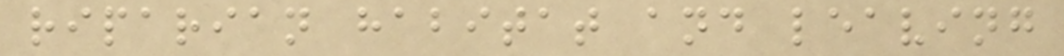riparian habitat and leaving
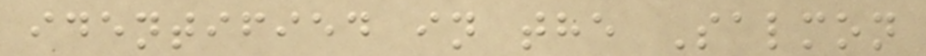identified in the Salmon
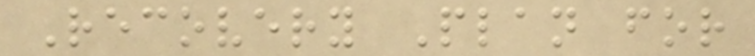Recovery Plan for
